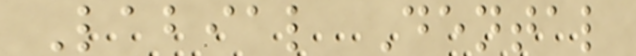Labial Dental
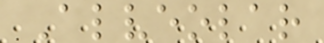Alveolar
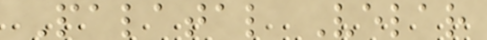Palatal Velar
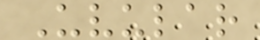Uvular
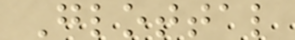Glottal
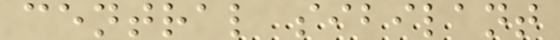central sibilant
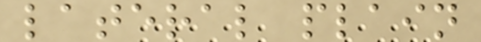lateral plain
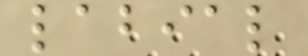labial
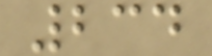234
